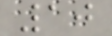10
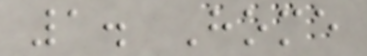1. Home
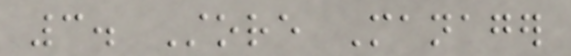3. Store Manager
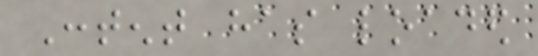Content has loaded
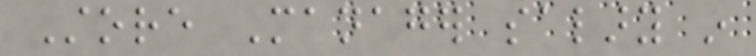Store Manager salary in
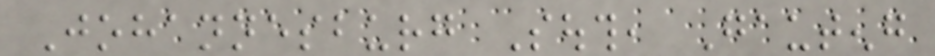Johannesburg South, Gauteng
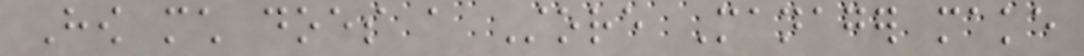How much does a Store Manager make
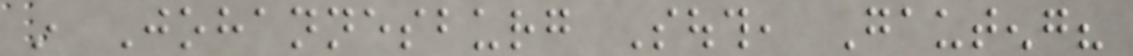in Johannesburg South, Gauteng?
